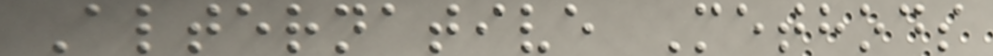Alternative Methods
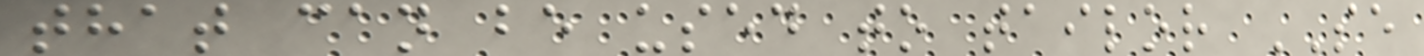that can be used to tailor SE
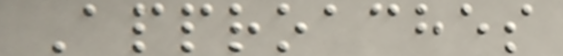Approaches
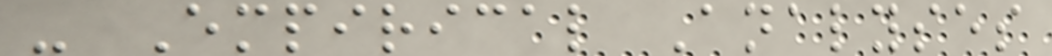- Empirical Analyses
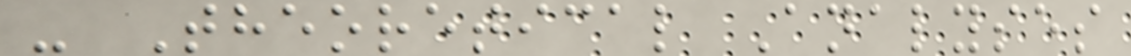- Theoretical Analyses
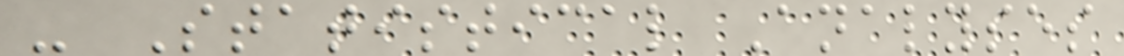- Statistical Analyses
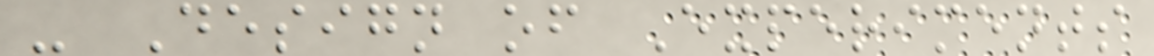- Design of Experiments
